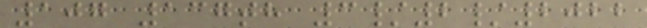107 137th 3/2/2022
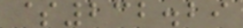$232.29
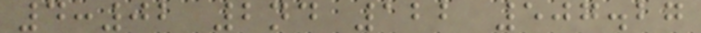4:02 2nd 122 507.27
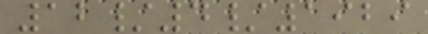12/4/1929
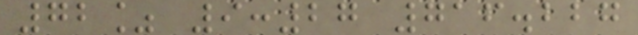72% 9:27 716.227
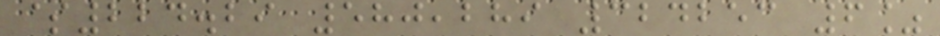$224.29 580,289 324253 6%
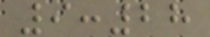9:28
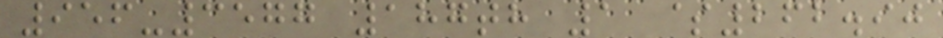956-3577 187th 1 $262.90
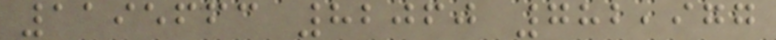1195663 82060 782,977
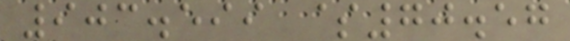903.599 $70.57
